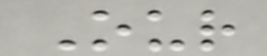Our
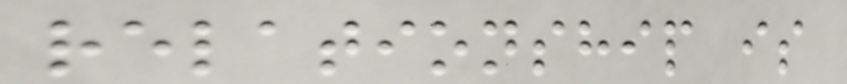relationship is
